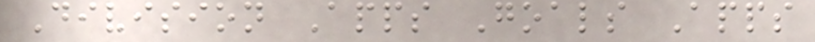Division Apps Goals Apps
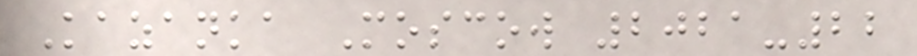Kazanka Moscow 2021-22
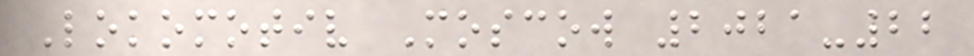Lokomotiv Moscow 2021-22
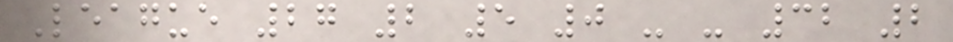League 27 2 5 0 - - 32 2
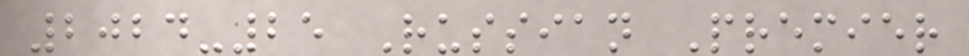2024-25 Russian Premier
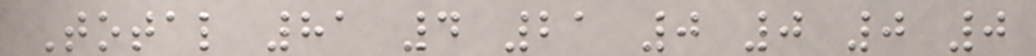Total 81 4 21 0 0 0 0
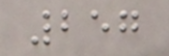257
